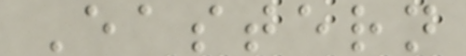Eastern
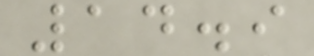14.9
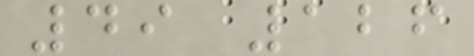49 126
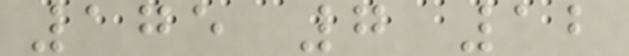175 7 12
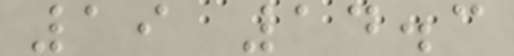19 14.3
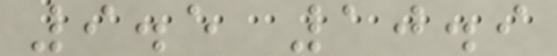9.5 10.9
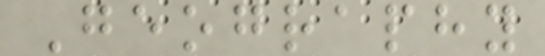Geography
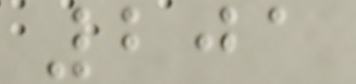201
